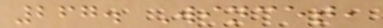267. Wincet,
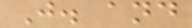J. and
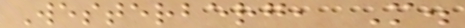Westerberg, M.
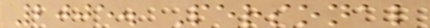2005. Personal
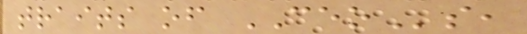traits of CEOs,
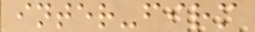inter-firm
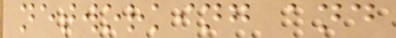networking and
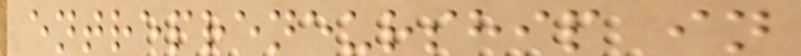entrepreneurship in
